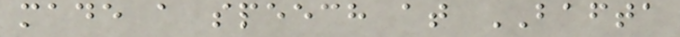made a speech at BAFTA
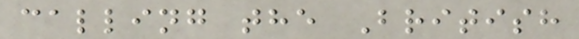calling the British
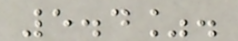5.4%.
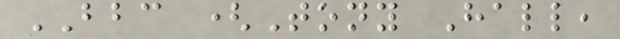BBC (Tony Hall,
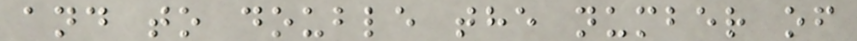and to double the number of
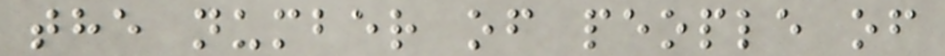the number of people of
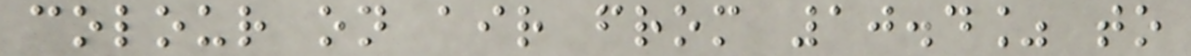colour on air from 10.4% to
